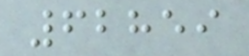62859
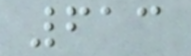613
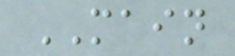MAIN
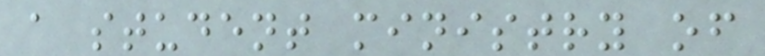a student ministry of
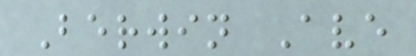Berwin Ave
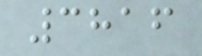3816
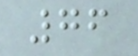76
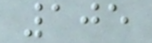105
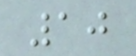10
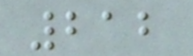212
